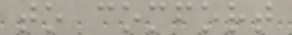to comfort
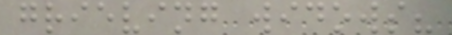grieving widows?
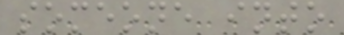someone into
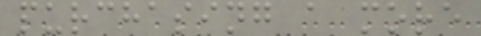purchasing a more
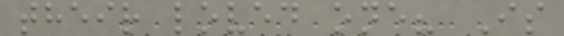their loved one? Is
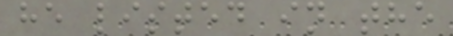he listed in the
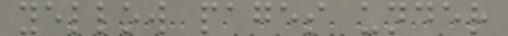yellow pages under
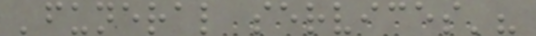'funeral services'?
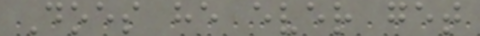Does he ever get
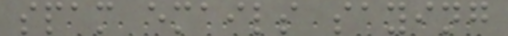spam emails saying
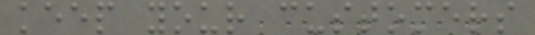keep your customers
